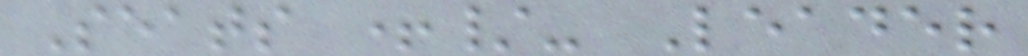Seats +/- Leader
